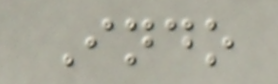Indo
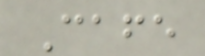Cafe
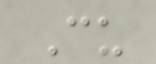Cu
